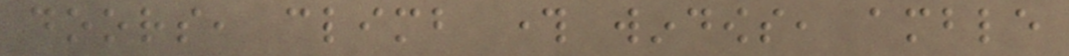doors, climb through windows, amble
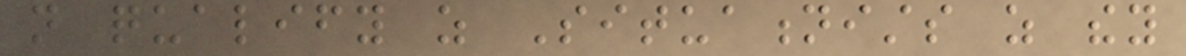not qualify as Situationists as they
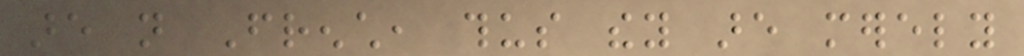are not French, thus they are merely
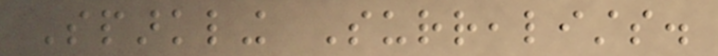Sparkling Surrealists.
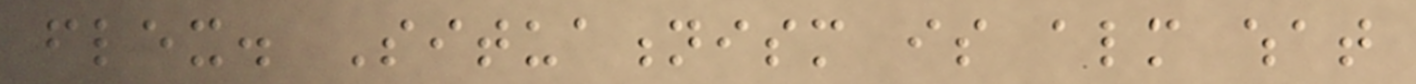flex. Situationism is almost what
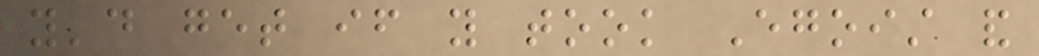you'd get if you took Egoist and
